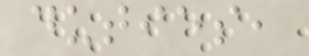duties,
